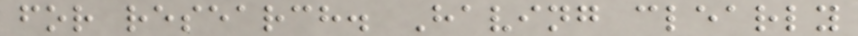for research. Having clearly
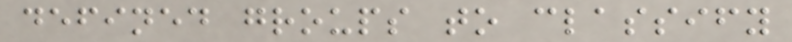defined groups to classify
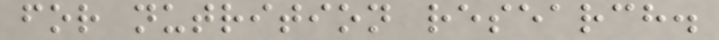for nutrition research.
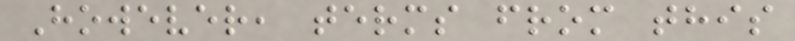However, terms from this
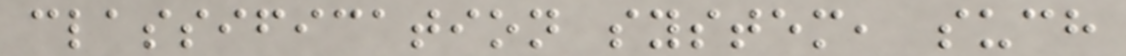classification system, such
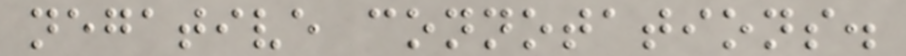negative connotations.
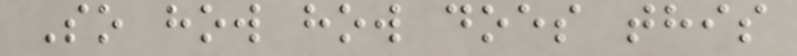So how how does this
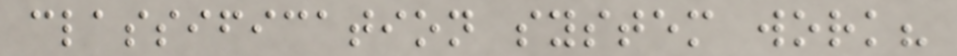classification system work?
